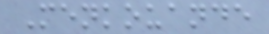Menkouande
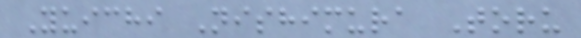Yuichi Nishimura Toru
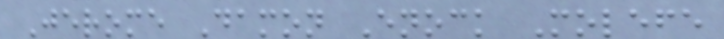Jerome Damon Enock Molefe
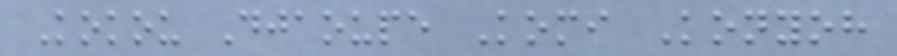Kokou Djaoupe Komi Konyoh
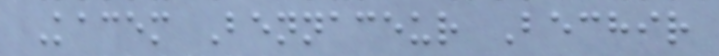Kacem Bennaceur Bechir
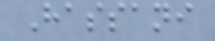Hassani
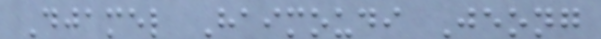Djamel Haimoudi Jeong
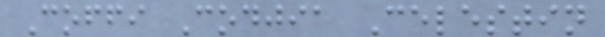Coffi Codjia Celestin
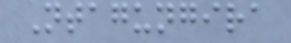Ntagungira
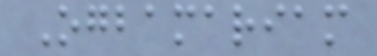Ogbamariam
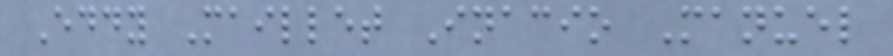Eddy Maillet Inacio Manuel
